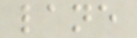lane
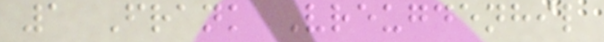1 Frank Vreugdenhil
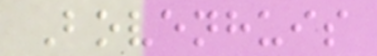Bovenhuis
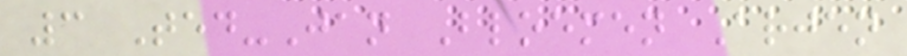3 Ted-Jan Bloemen Arjen
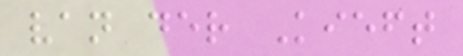van der Kieft
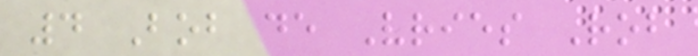4 Bob de Vries Rob
